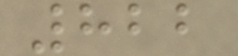822
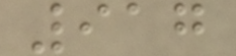917
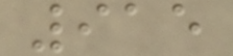915
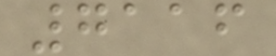7116
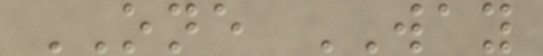ONE WAY
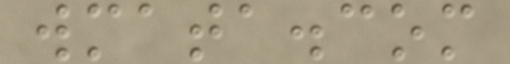wmata.com
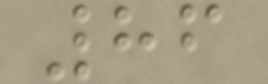86
